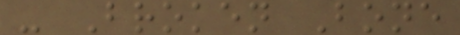- Broken Bone
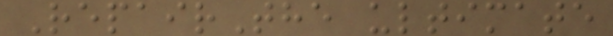RepairThe ultimate
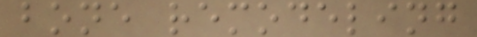bone remodeling
